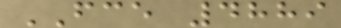FCE 4889
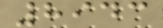8943
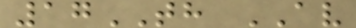17TH AV
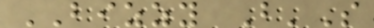BIZZY B'S
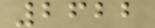2622
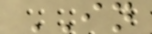IN
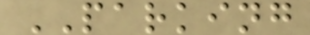PARKING
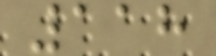118
